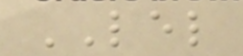LEL
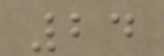24
